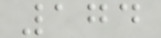174
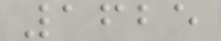1625
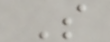S
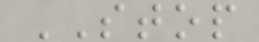STOP
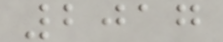2017
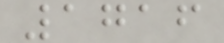1716
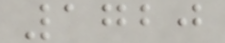1720
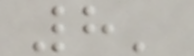8'
